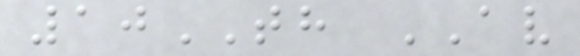10TH AV
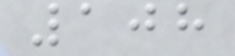108
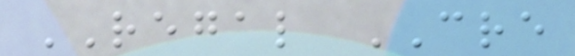REGAL CRE
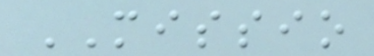MISSIO
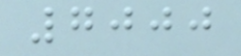7000
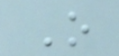O
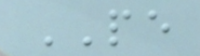PE
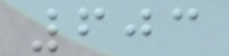603
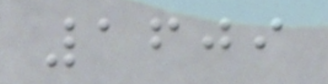1609
